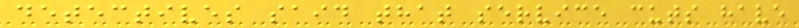detectives said that service cuts have
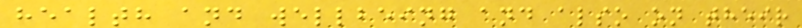health and wellbeing and also on their
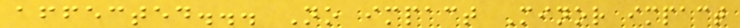affected... No impact Minor impact
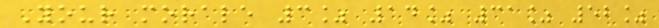Your morale 3% 14% 31% 52%
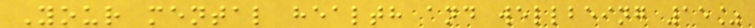Your mental health and wellbeing 15%
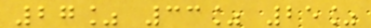27% 33% 25%
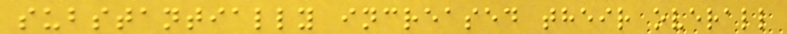substantially increased their overall
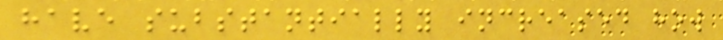have substantially increased how
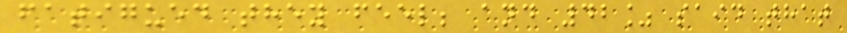fatigued they feel; and 42% said that
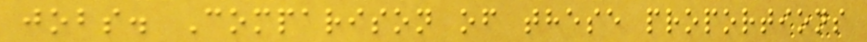jobs. Comparison of these proportions
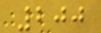200
